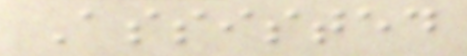Assisted
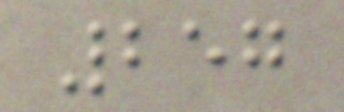257
